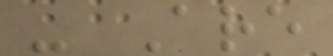- Are
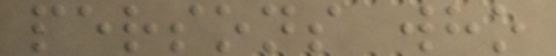persons who
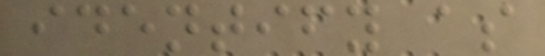identify as
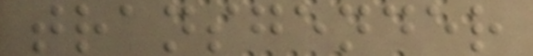transgender
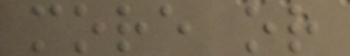more or
